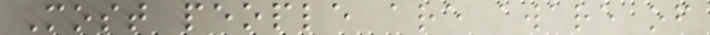Most people are aware of
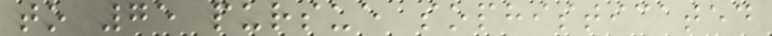to 75 pursue sophisticated
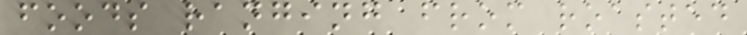foods ranging from roasted
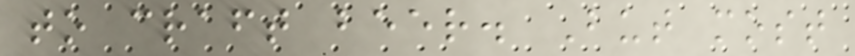to craft beer. But most
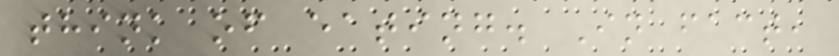think of eating. In fact,
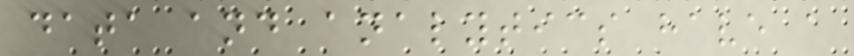data and analytics have a
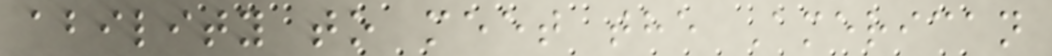ability to meet the American
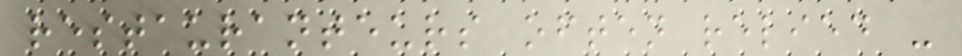restauranteurs often relied -
